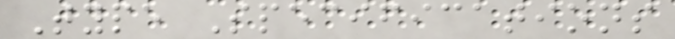Type Specifications
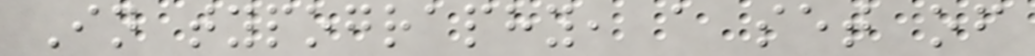In typography, a set of
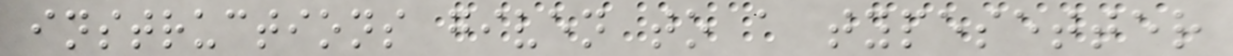instructions given to a typesetter
